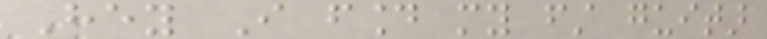Hey I found my first guitar
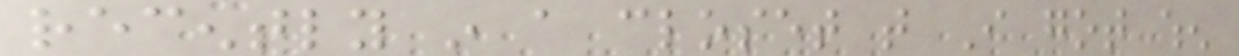recently in a closet that I got when
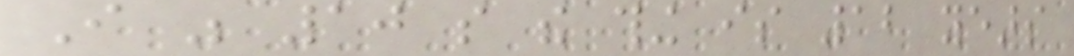I was 10 so the thing is 12 years
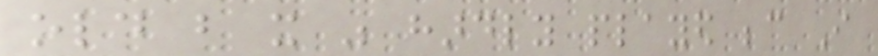old but it was hardly played because I
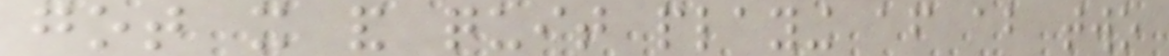got it and quit playing after about two
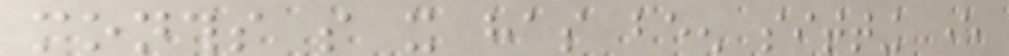months so it has been sitting ever
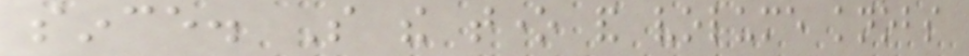since. So the tone and volume knobs
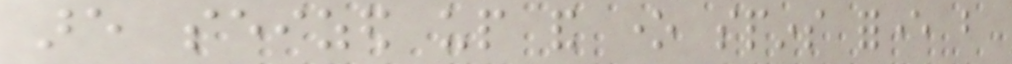are seized up and one spins forever but
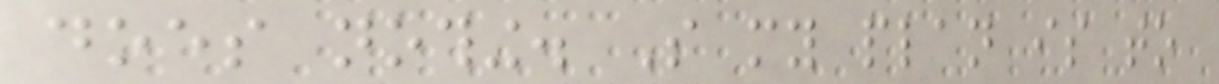does nothing. So my plan is to
